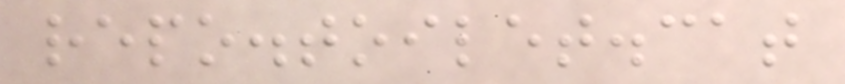repo.toilet.cat
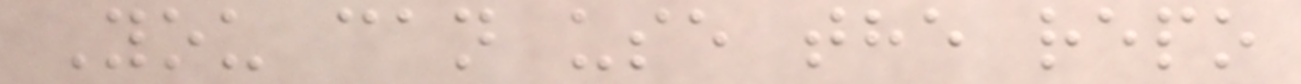You can use the repo
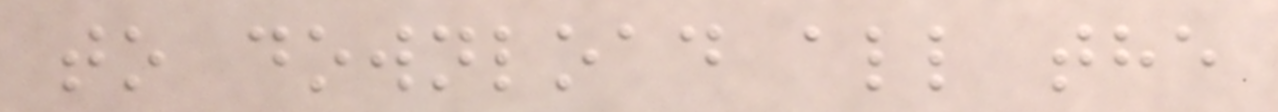to download all the
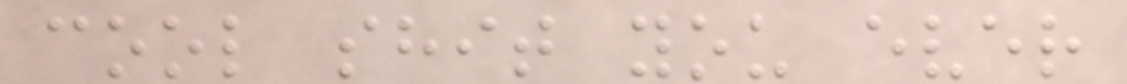cool shit you ever
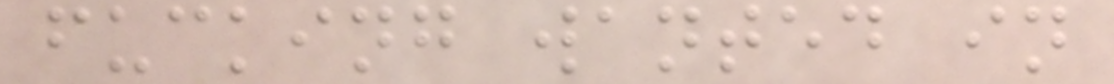fucking wanted in
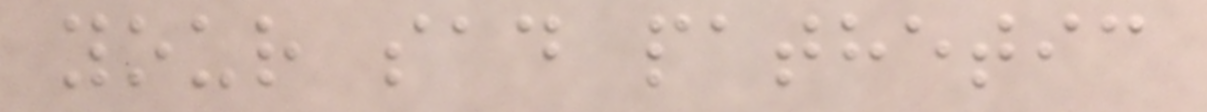your sad pathetic
